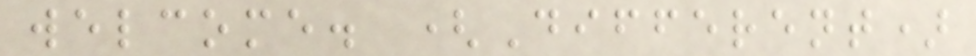welcome. (Different)
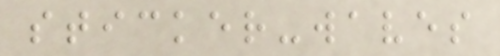sticker-waves
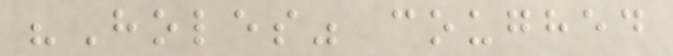"Holes" coughed
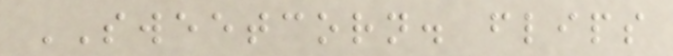SWEETCORN. flips
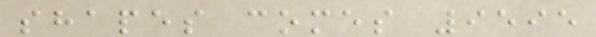shapes comes 9595
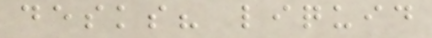desks? liquid
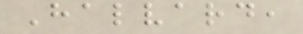Halvard,
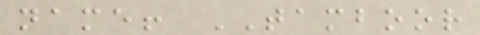name! TAMBOOR
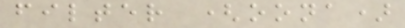filter (oona)
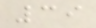39
